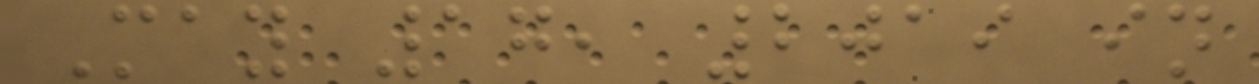May 17, 2019 in
